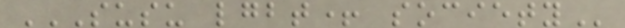SUSU LGBT+ SOCIETY
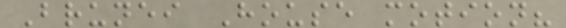Brunei House motion?
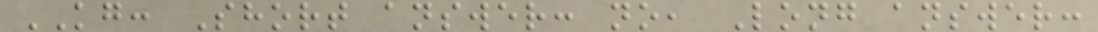KG: Short answer: no, Long answer:
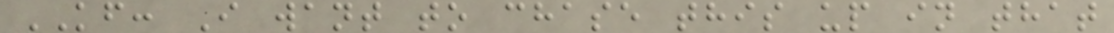KF: I want to chase this up in that
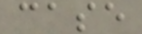case
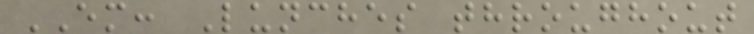EM: Lunches throughout
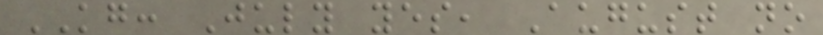KG: July yes, August no
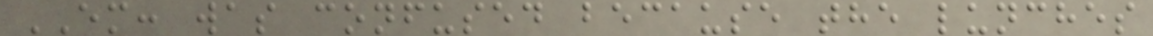EM: was confused because the lunches
